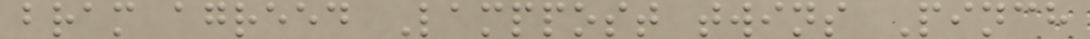bram agreed Lamppost twins Pinch
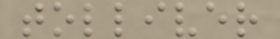tolliver
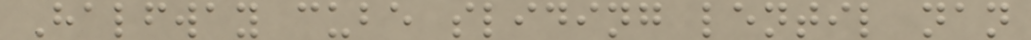Halfway cube sliding lentil nan
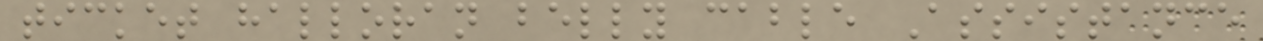ticket halloran belly cable Assistance
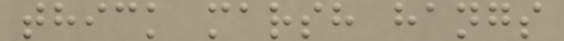thick marsh hangs
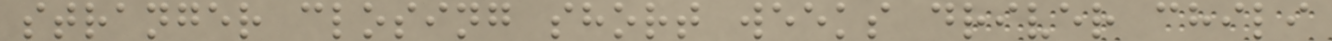stranger closing short weeks driver chili
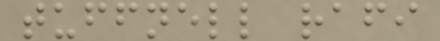tuffnell rafi
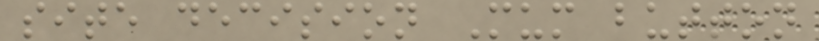site decision Mum button
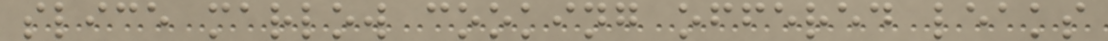slice marlow cooking offered leaks
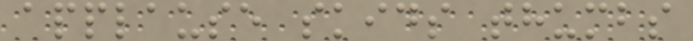applause skids thumbs
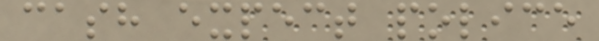cash expect police
